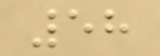58
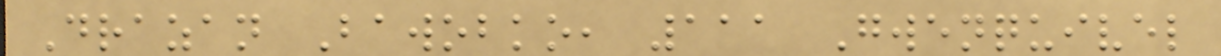Drazan Bawobko, 111 Gwenquivel
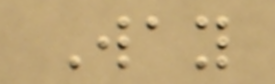Way
